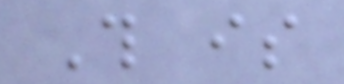This is
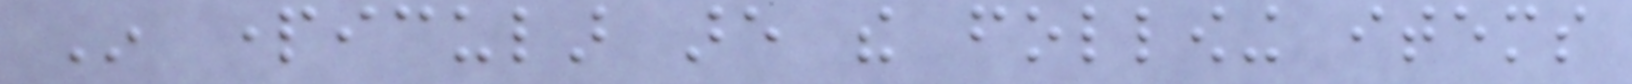In particular are the following items
